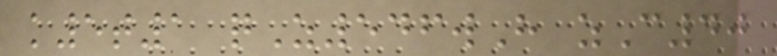k5t1 qZ546wH zC40
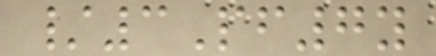/3Pf7y
